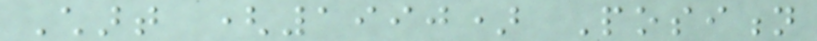Chart (1990) Position
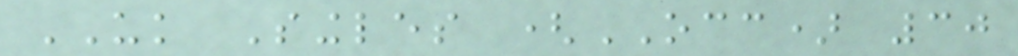UK Singles (OCC) 30
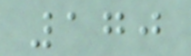170
